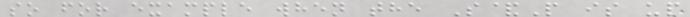so for example when the S&P is up
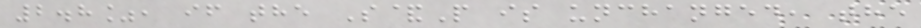2.8%, if the S&P is unchanged, the
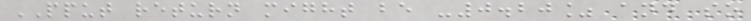PPUT return might be -0.20% and so
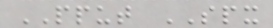PPUT SPX
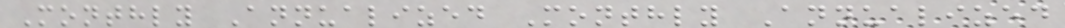Monthly Annualized Monthly Annualized
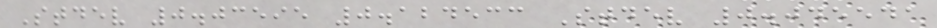Stdev 0.03595 0.124533 Stdev 0.045541
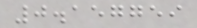0.157759
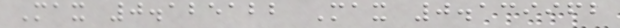Max 0.125122 Max 0.139962
